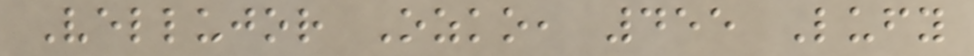Vellujor Ozko, 455 Lufy
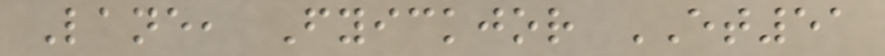Lane, Fyickjor ET51
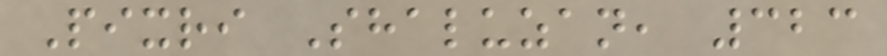Pixri Shaluzan, 323
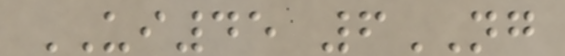UI45 6NG
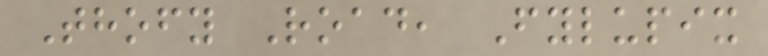Thofy Road, Fylupix
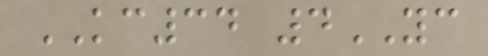KC34 4YC
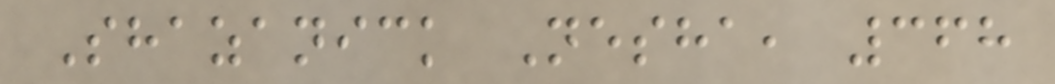Shazanick Nesha, 368
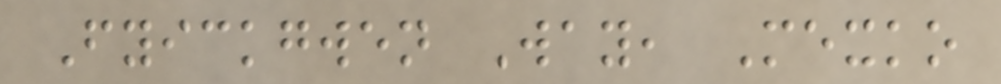Fyickgwen Way, Mexko
